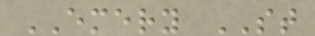EMERY ST
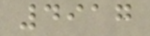4917
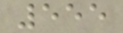555
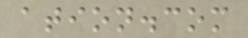ation.com
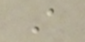A
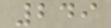249
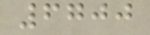6700
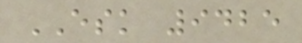ESK 9425
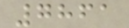7861
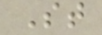St
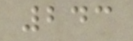243
